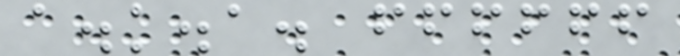a.k.a. ffffff
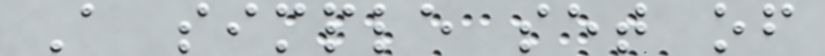A simple set of
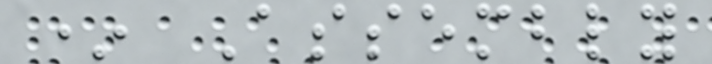* Assembly
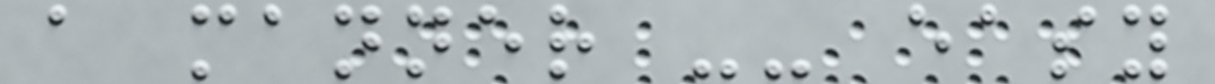a manner -- easy
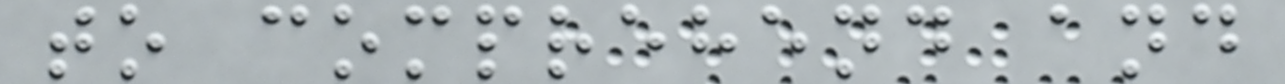to comprehend and
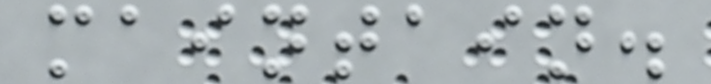maintain.
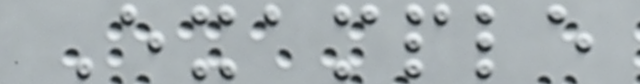Example
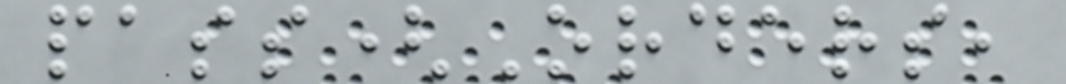pass(Orders,
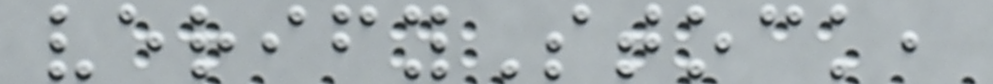verifyStock,
